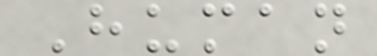Human
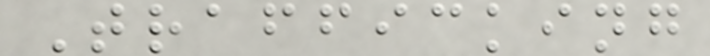Trafficking
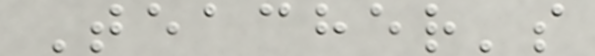Teacher's
